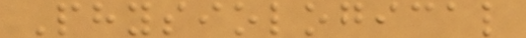Physiological
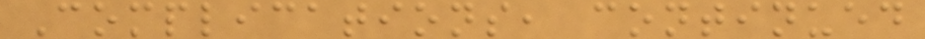Complications, continued
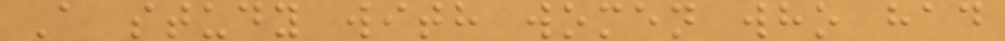A study with women who had
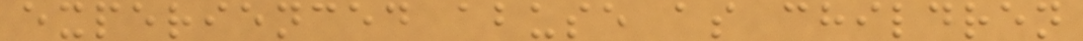experienced abuse as children
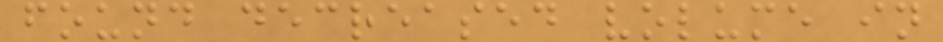found decreased volume in
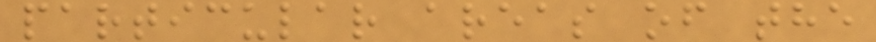particular areas of the
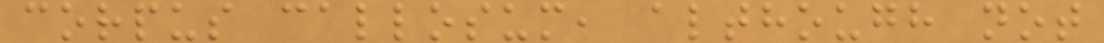corpus callosum, although not
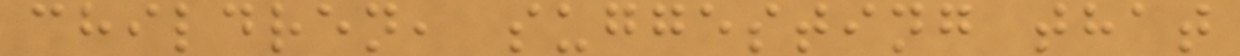children, suggesting that
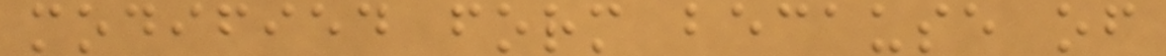modified form because of
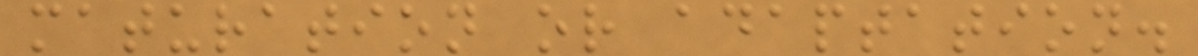maturation or adaptation.
